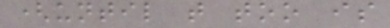(until that too is
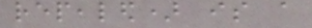repealed) is a
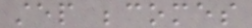step becomes
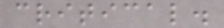critical.
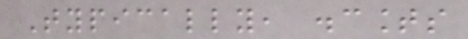Typically, discounts
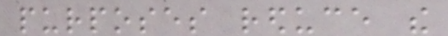purposes reduce the
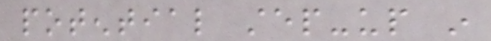potential step-up in
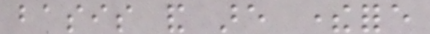basis and are therefore
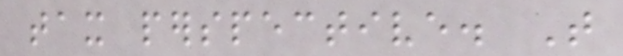tax perspective. That
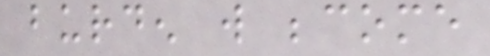burden will become
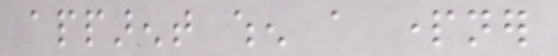apparent when a partner
